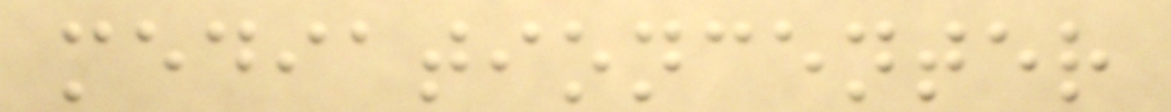mediationcenter
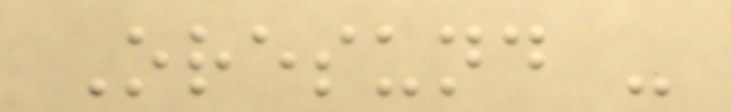Oresund -
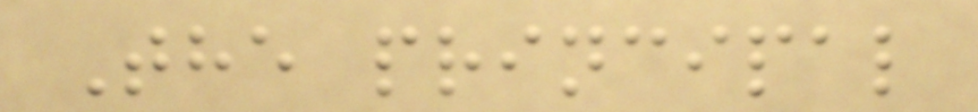The principal
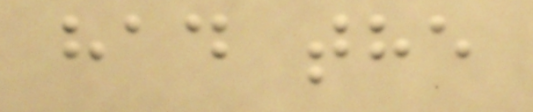had the
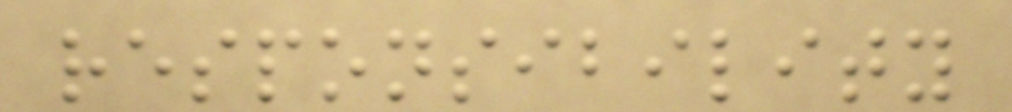responsibility
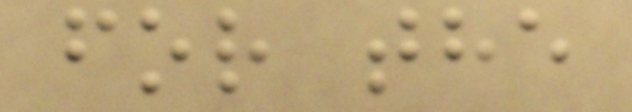for the
